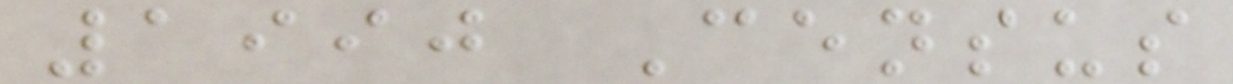1990 Census
